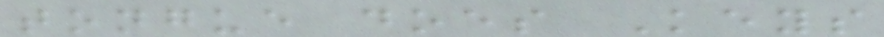tongue does Keys
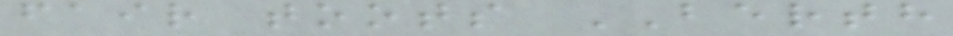fair toots BERTH
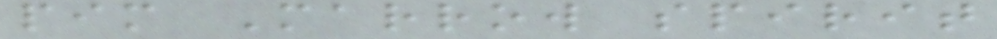pim Marrow spirit
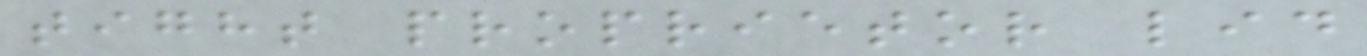tight proprietor lid
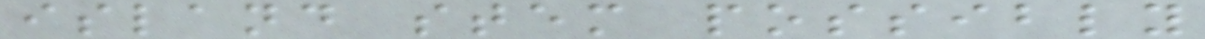island stem possibly
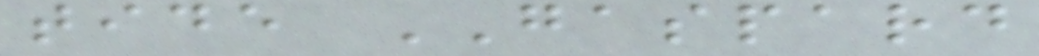tide GASPARD
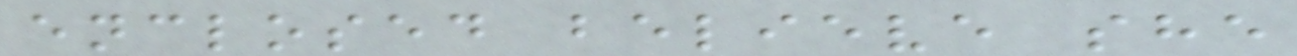enclosed believe she
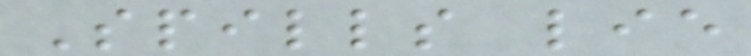Spills lie
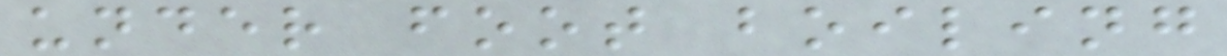under foot boiling
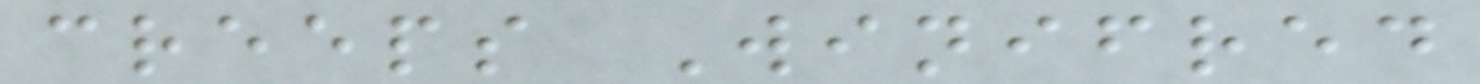creeps Winifred
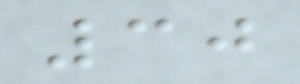30
